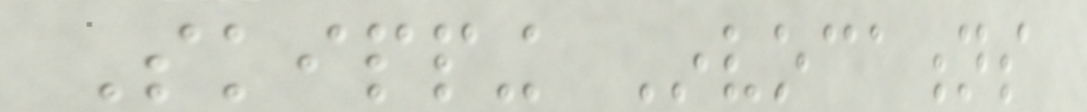Skipping Invocations
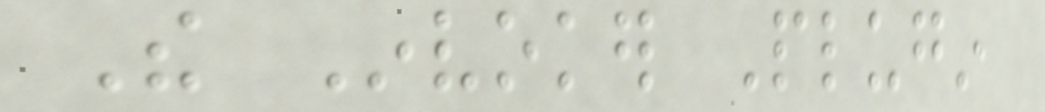The Invoker Plugin
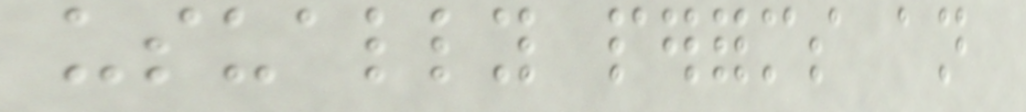usually performs an
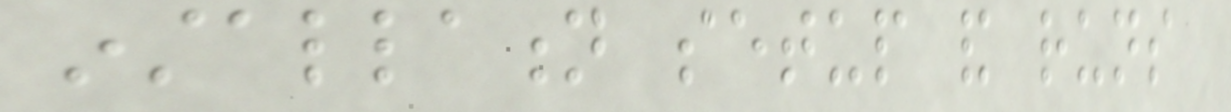installation setup and runs
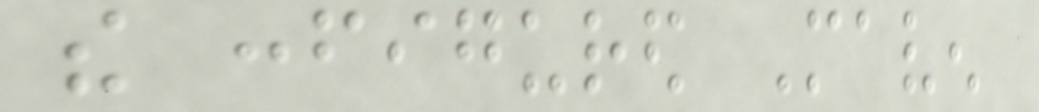the configured Maven
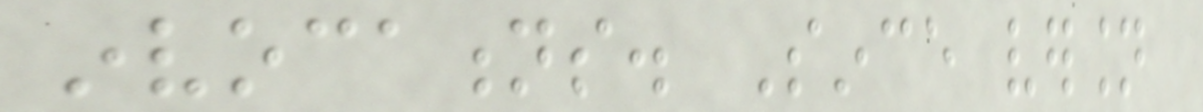invocations. Since version
